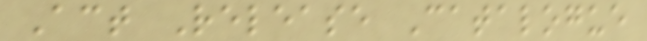Act Release Catalogue
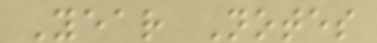Year Notes
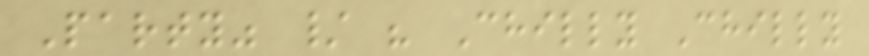Party" / " Chilly Chilly
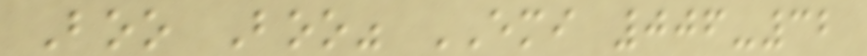Boo Boo" EMI 006-32
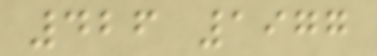426 1977
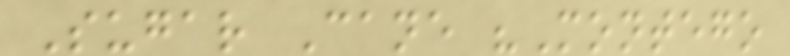Sugar Cane "Montego
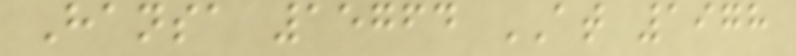Hansa 15764 AT 1978
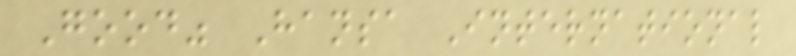Good" Hansa International
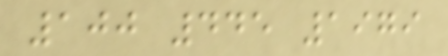100 445 1979
